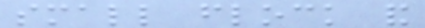small flock and
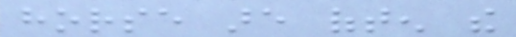horse are often the
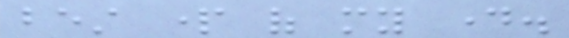best part of my day.
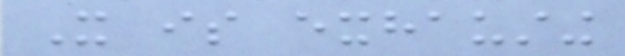It is exhausting
